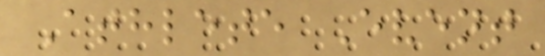Athlete Event
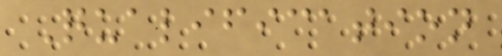Qualification
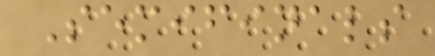Semifinals
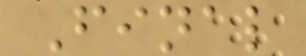Final
